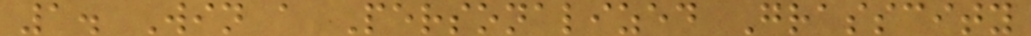1. Win a Personalized Grasscity
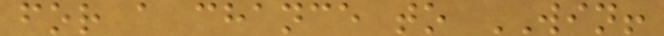for a chance to WIN!
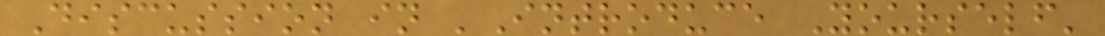Discussion in 'Introduce Yourself'
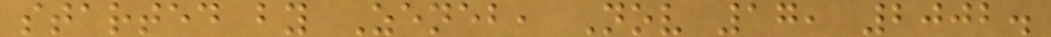started by Zeneb, Nov 17, 2002.
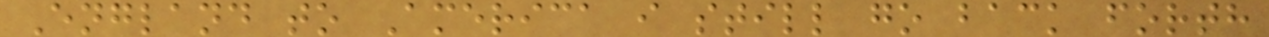England to America i still go back forth
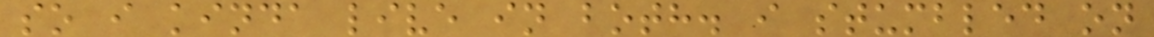so i kinda live in both. i stumbled on
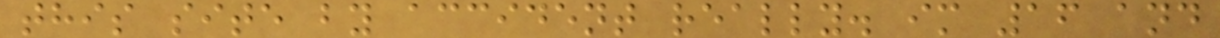this site by accident really. im 16 and
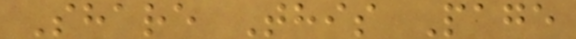Share This Page
